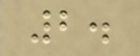2.
